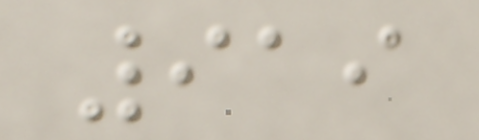919
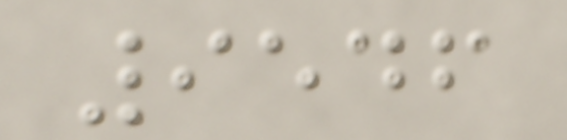9546
